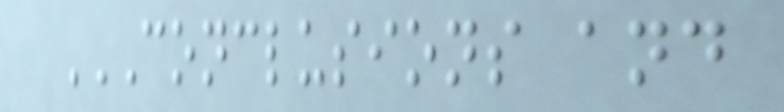CONCLUSIONS AND
